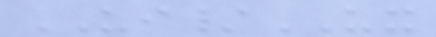UI/UX
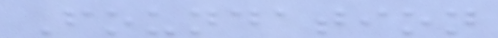Foundation
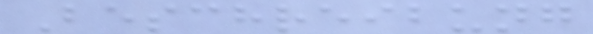Beschreibung
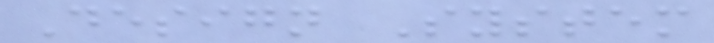Design System
